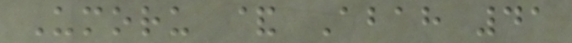Umoru & Abah 41
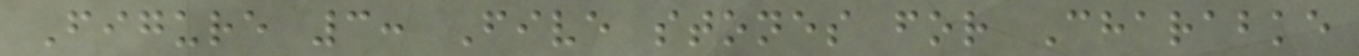Figure 3: Five stones for Charabke
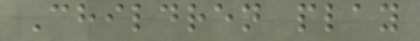Children play
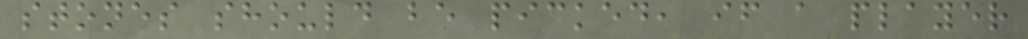stones should be picked, if a player
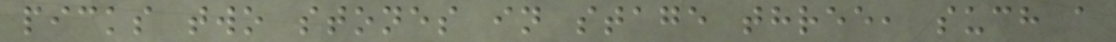picks two stones in stage three, such a
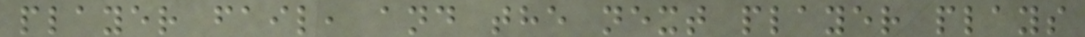player fail, and the next player plays
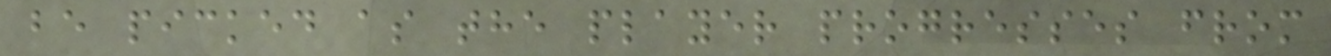be picked as the player progresses from
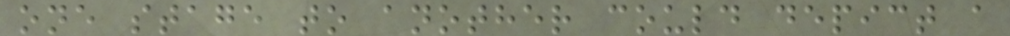one stage to another could depict a
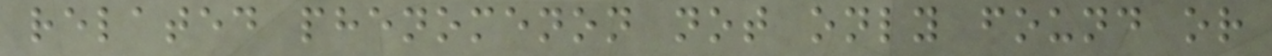related phenomenon not only found or
